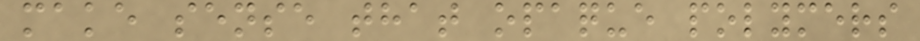make sense that opaque polymers
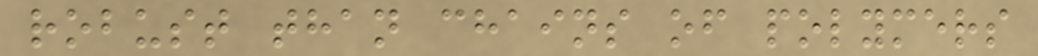robust than chains of polymers
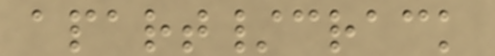apart/crack
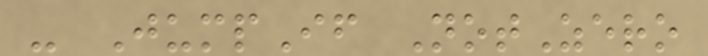- JumpIf NotZero
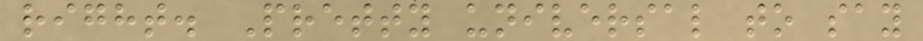right. Pretty universal to say
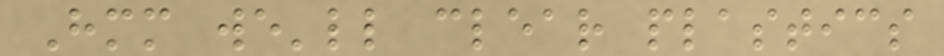Hmm we'll clear plastics
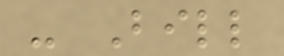- Bill
